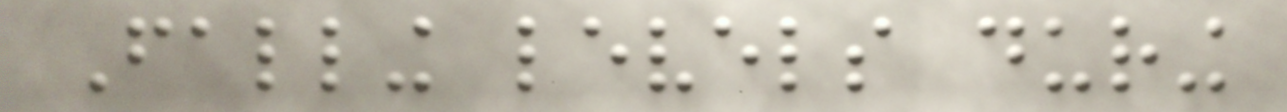Falling levels during
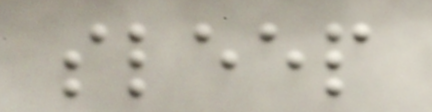sleep
